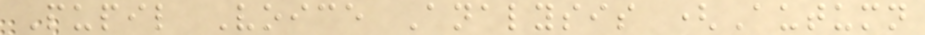Pupil Voice Analysis (Autumn
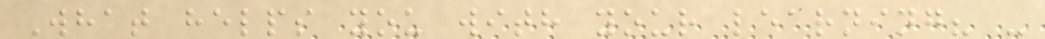What helps you with your learning? -
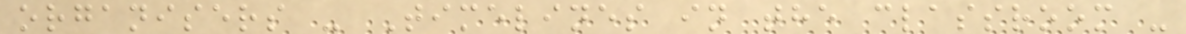organisers - Timelines in the classroom -
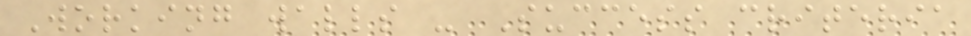Working walls - Success criteria
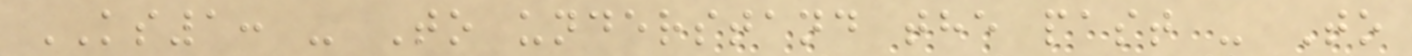KS1: - To understand the past - To
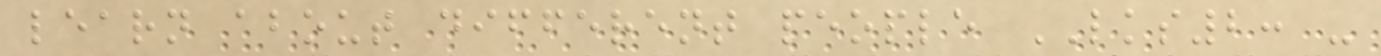learn about different people LKS2: -
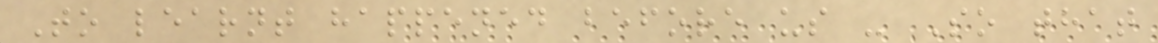To learnt happened before us - So that
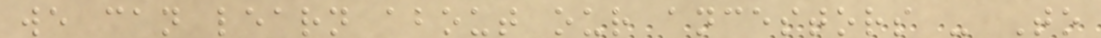we can learn about our ancestors - To
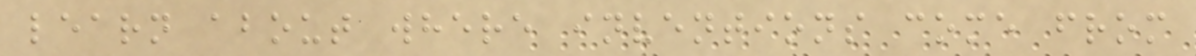learn about where inventions come from
